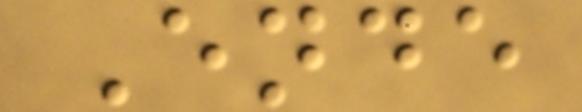Ende
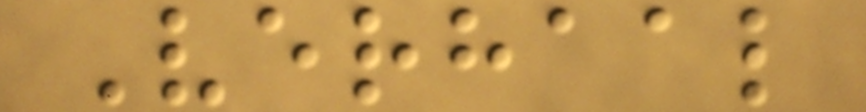Verhaal
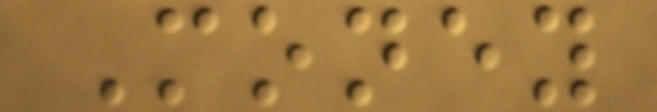Money
